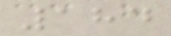184
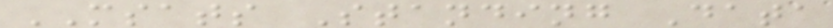MSATS Standing Data
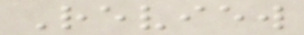Review
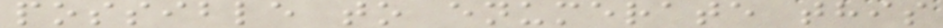possible to enumerate this
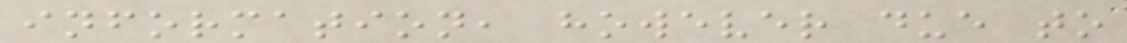information, however due to
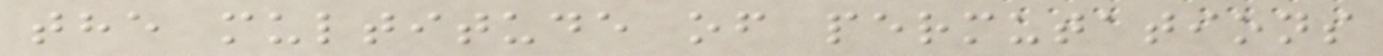the multitude of permutations
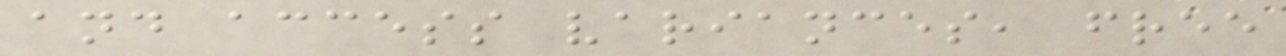and access variances, free
